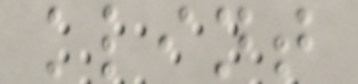klint
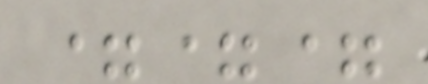===
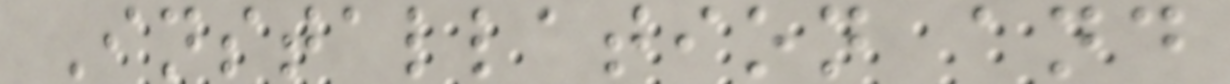Installation and
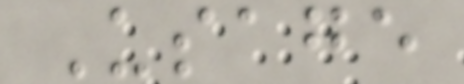Usage
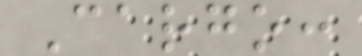Cargo:
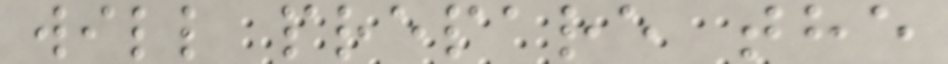will prepare the
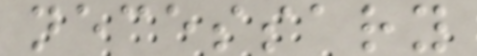necessary
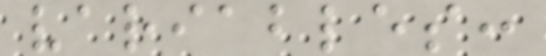variables:
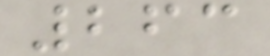263
